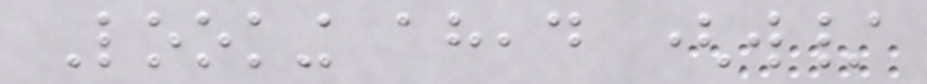Looking ahead (w/
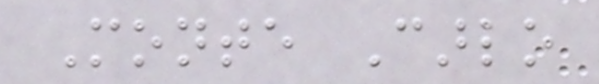Monte Carlo
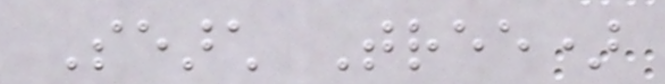Search Tree)
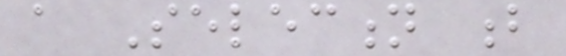a Selection b
